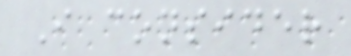I consider
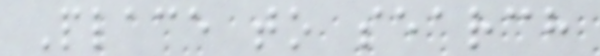Place to search
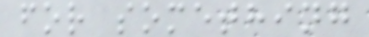for something
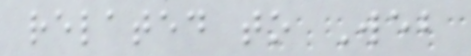related to Web
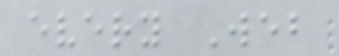every Web
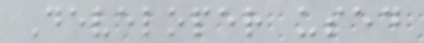Developer used
